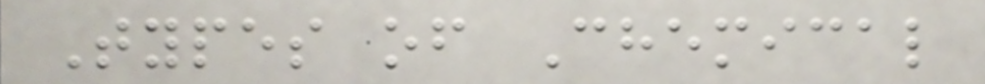Types of Chemical
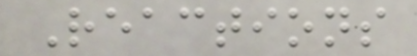Reactions
